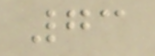73
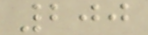200
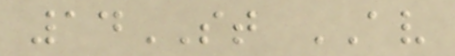14ST AV
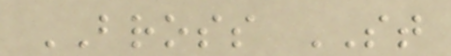BROSS ST
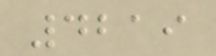4219
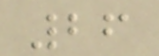26
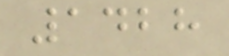1428
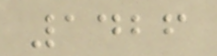1426
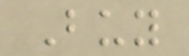Buy
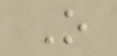O
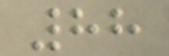88
